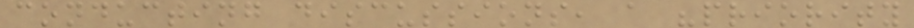conducting discussions, a "priority
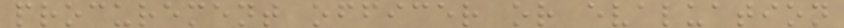procurement officer or evaluation
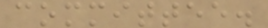committee.
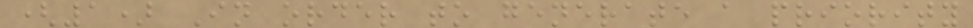(1) In order to generate a priority
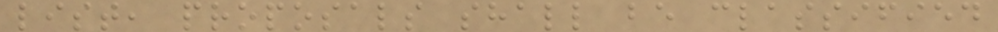list, proposals shall be classified
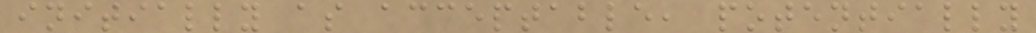initially as acceptable, potentially
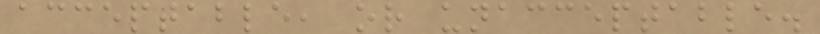acceptable, or unacceptable.
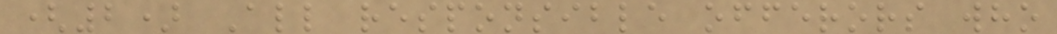(2) All responsible offerors who
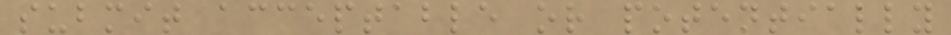submit acceptable or potentially
